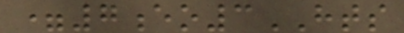=7eo3HTS
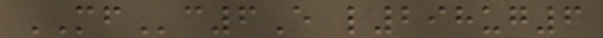MFc6E l298ug6
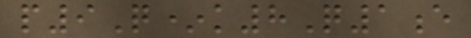p9Q*k8Q1e
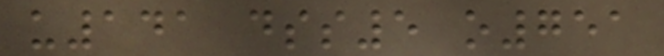u141 dss5 o751
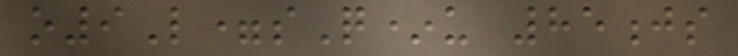o9L=sQ*u 85js
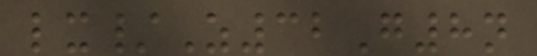lx/Z32G8n
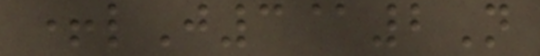+lJ3@2N
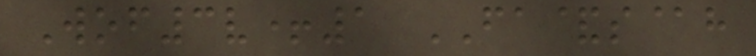Wof3v+1 FA&s@h
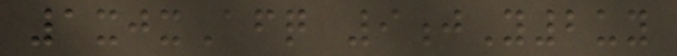1xjxAfq 9jY2uy
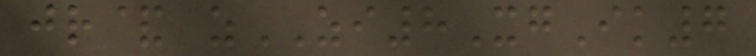jr& zZI8XgIk7
